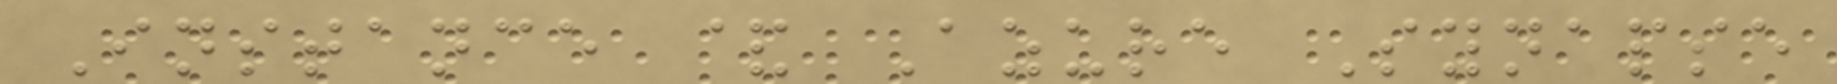Instance & Azure Synapse
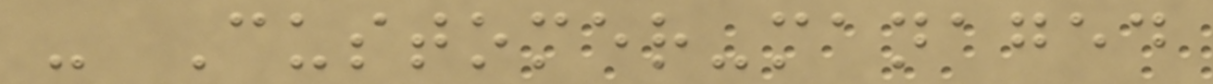- Customer-managed
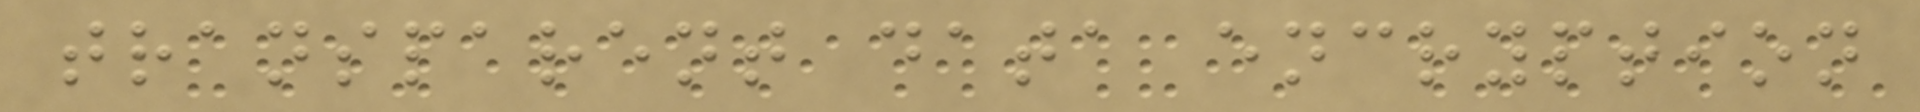transparent data encryption
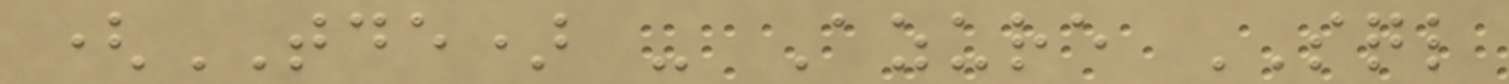(TDE) - Azure SQL
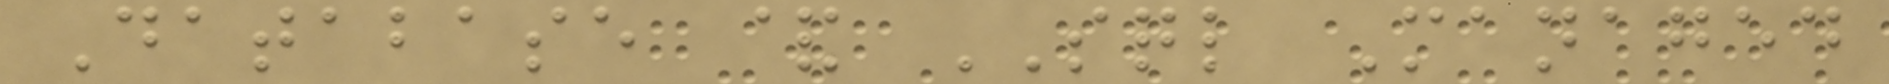Database & SQL Managed
